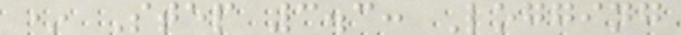* Step 3.3: Logging
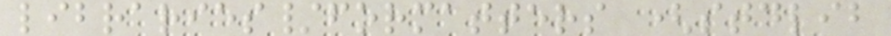libraries/formatters (stdlib
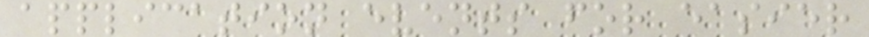application events for easier
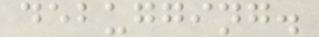debugging.
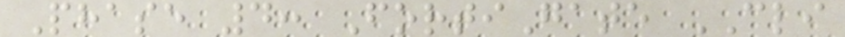Phase 4: FortiGate CLI
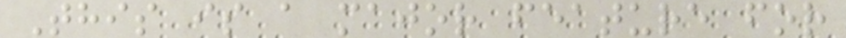This is a major feature for
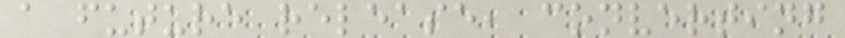a future release, converting
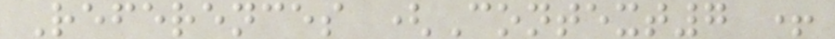References (Context7 +
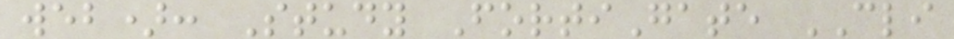web): Study FortiGate CLI
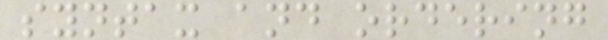syntax and ordering
